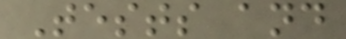Tests and
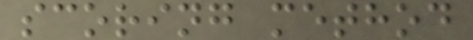scoring method
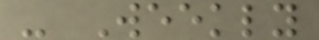- Weekly
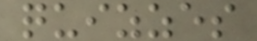quizzes
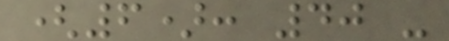(6): 40 -
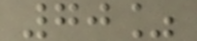70%
